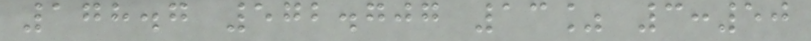178.7 572.707 13% 3:50
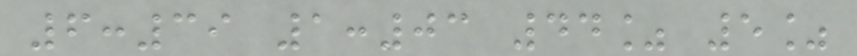6:39 1:03 44% 5%
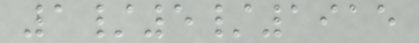1/5/1915
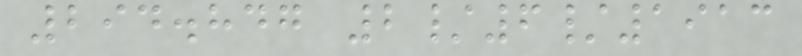294.847 2/6/1913
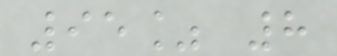95% 8
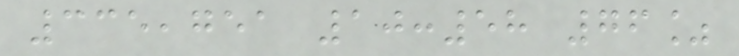335,751 10:58 76%
